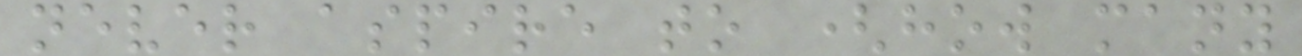never aspire to (how many
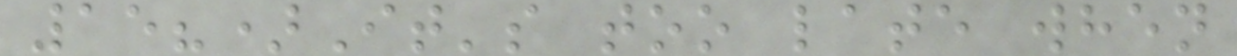15?)It's too late when
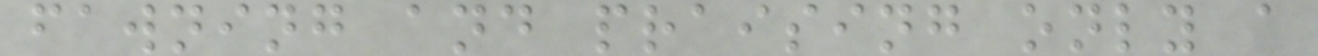fawning and praising only a
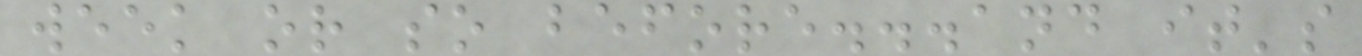week or so before...and it's
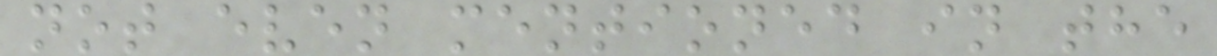not even mentioned in the
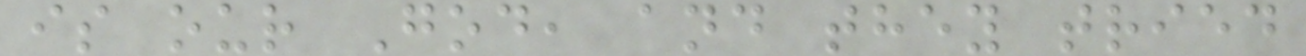is our God, and they tried
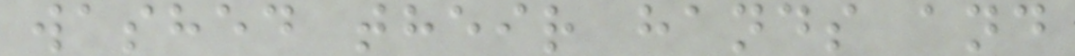washed their hands and
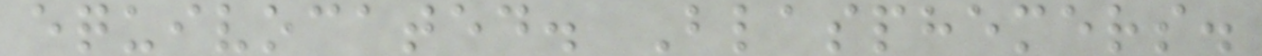equivocated. Blasphemers.
